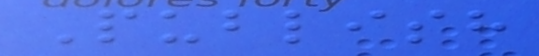Publish
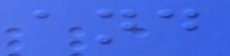and
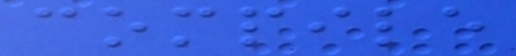compile
